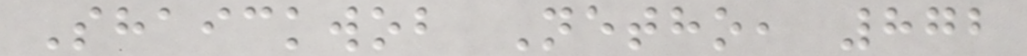Shaickwob Netho, 872
